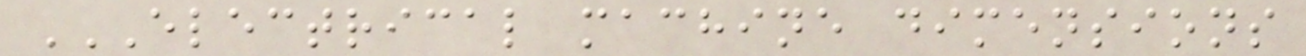ELECTRICAL MACHINE DIMENSIONS
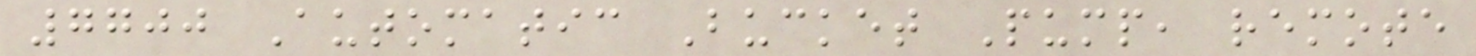7700 Automatic Bucket Pump, remote
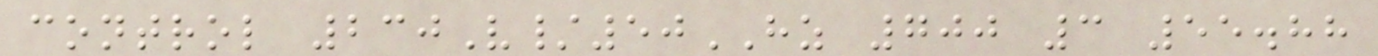control 230V/50HZ 700 3 55.88
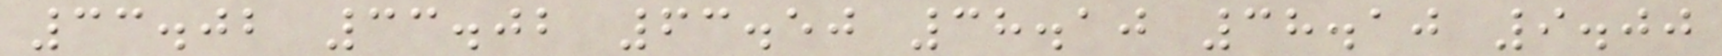33.02 33.02 63.50 38.10 38.10 9.00
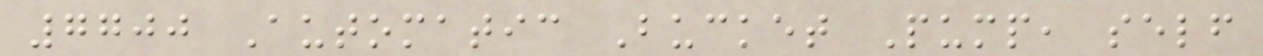7700 Automatic Bucket Pump, self
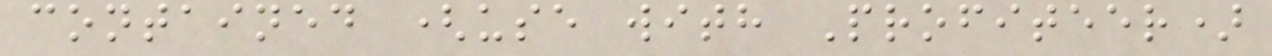contained (use with Profiteer)
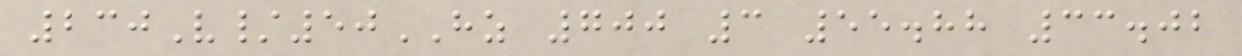230V/50HZ 700 3 55.88 33.02
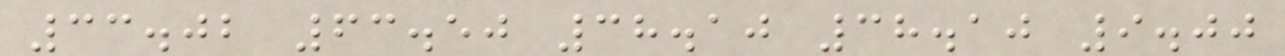33.02 63.50 38.10 38.10 9.00
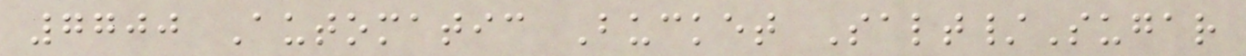7700 Automatic Bucket Salt/Sugar
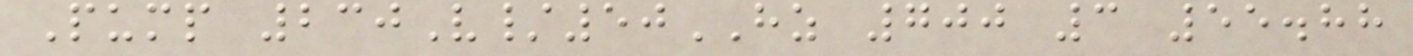Pump 230V/50HZ 700 3 55.88
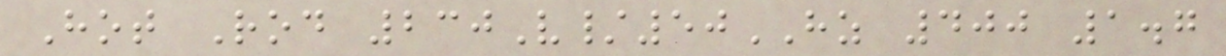Hot Rod 230V/50HZ 400 1.7
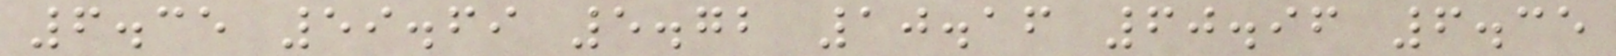6.35 59.69 5.72 10.16 60.96 6.35
